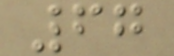67
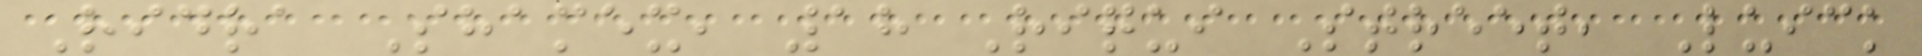Ridra Shamex, 18 Riqui Street, Luick
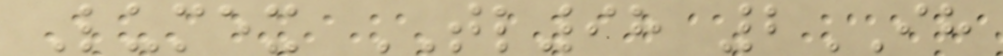Lumex TL98 2IH
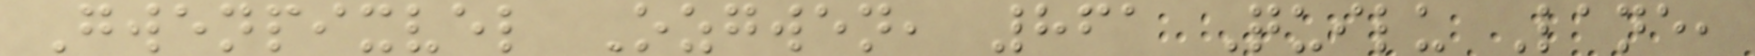Gwenpixvel Ozgwen, 861 Quilu Lane,
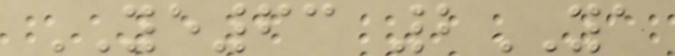YE63 2YA
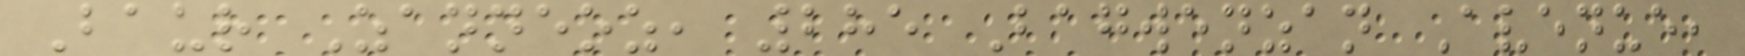Baur Zanneoz, 285 Bagwenzan Avenue,
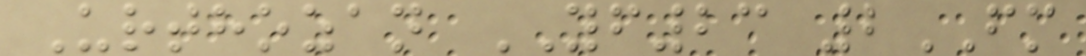Urthozan YF23 2FM
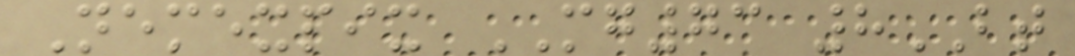Nemexpix MG73 8BT
